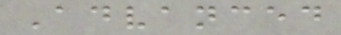Advanced
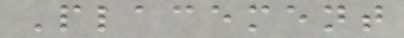Placement
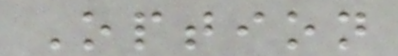Option
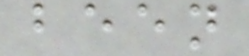been
